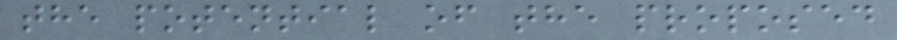the potential of the proposed
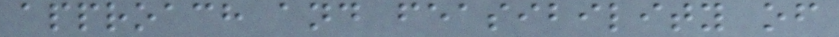approach and feasibility of
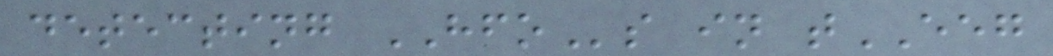detecting HFOs in tEEG
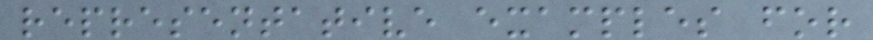representative examples for
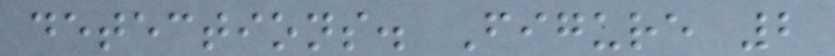detections. Figure 2
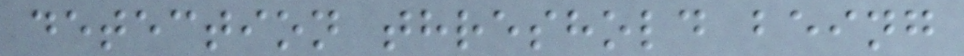detection threshold being
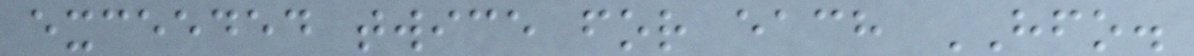exceeded twice for each HFO.
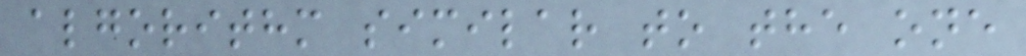algorithm similar to the one
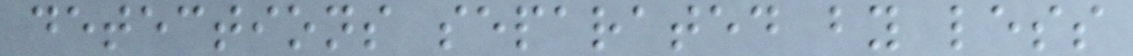detections separated by less
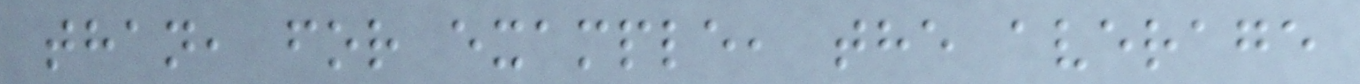than, for example, the average
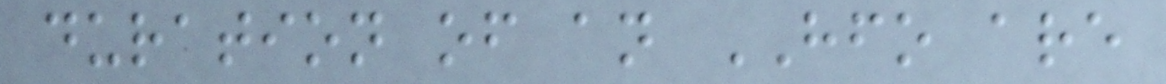duration of an HFO are
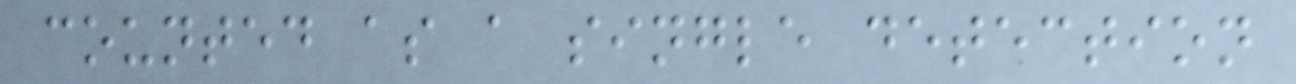counted as a single detection
